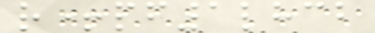r+pf1lhcb
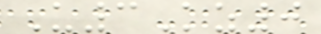U3Kz0
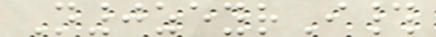N0zeyrI#
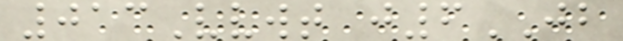013Vvwt j6JB
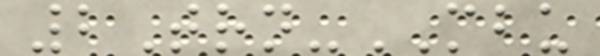2Trn-MBU
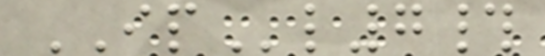IPl7#
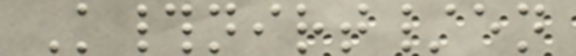K#nirt/en
